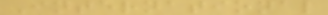International
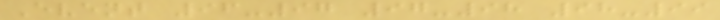Event 96-97 97-98 98-99
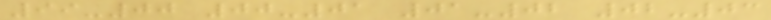99-00 00-01 01-02 02-03
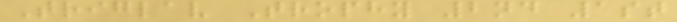Triglav Trophy 2nd 1st
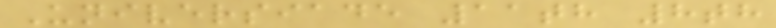Universiade 11th 8th
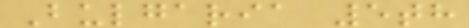Bulgaria 5th
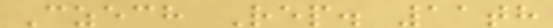Czech Rep. 11th
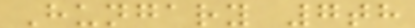Hungary 7th
